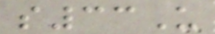s33U
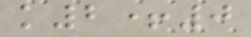k2+0
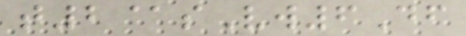t2@sVw6Df
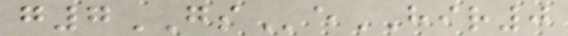g7GSeHIR0
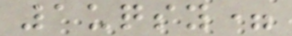1uqsy=
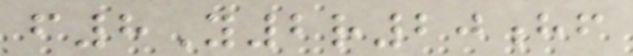f8Y2r20hf
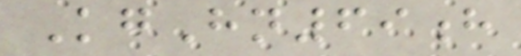KgHn69h
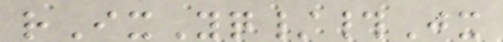rIxYq/#Jx
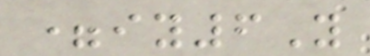=iy6Y
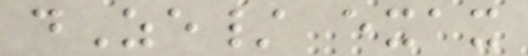dZe/ exax
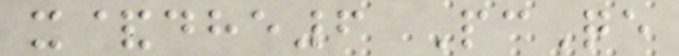x&dhe6 PcQe
